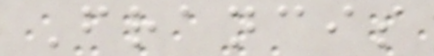Francis
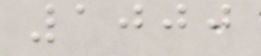1000
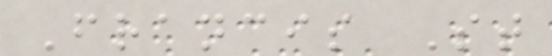Francis St
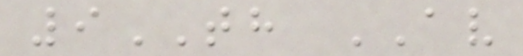9TH AV
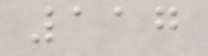117
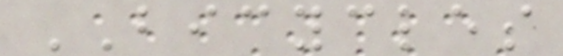BICYCLES
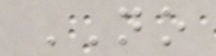NO
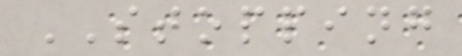STOPPING
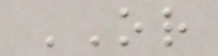OR
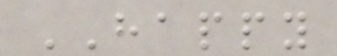HAPPY
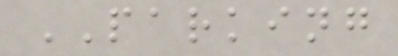PARKING
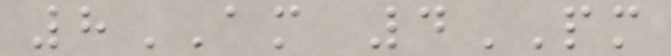8AM 4PM
